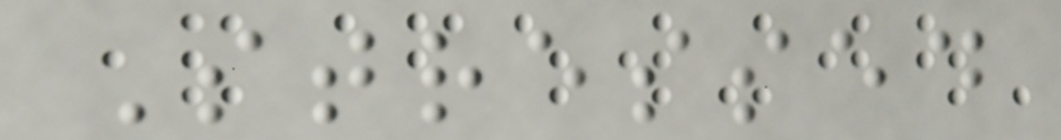Stressed
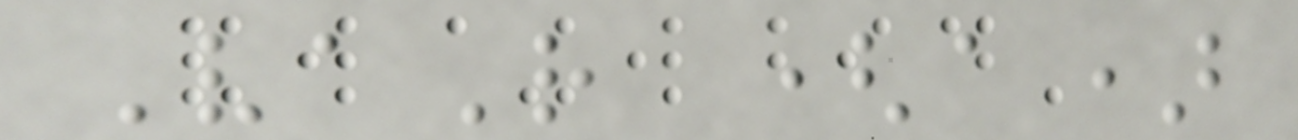VaR (a)
